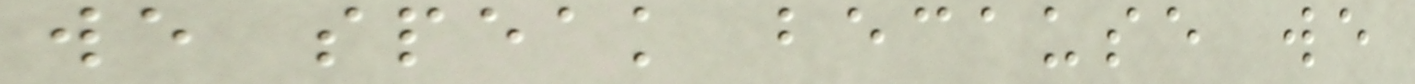we speak because we
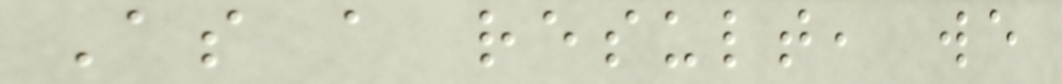As a result, we
